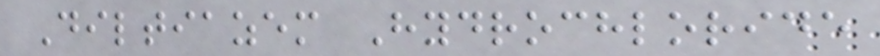Diltiazem Hydrochloride
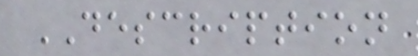DESCRIPTION
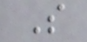S
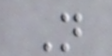N
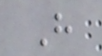H
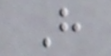H
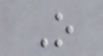O
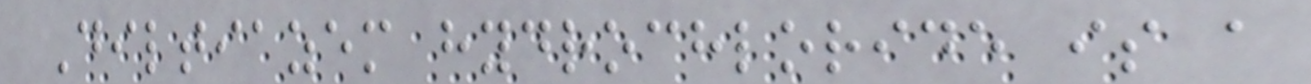Diltiazem hydrochloride is a
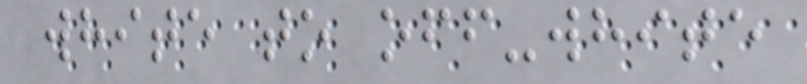white to off-white
